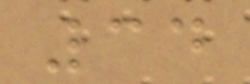34
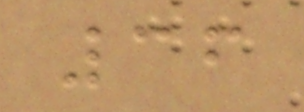36
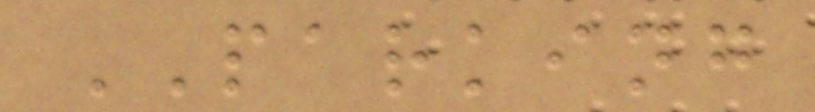PARKING
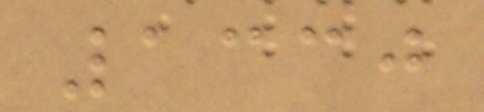1330
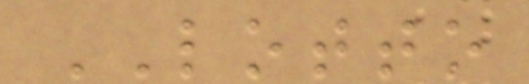LOTTO
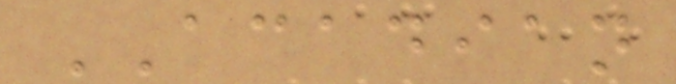ACADIAN
